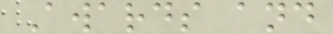Awards and
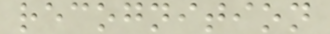recognition
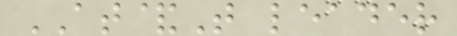AT&T leader
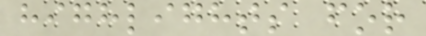highlights for
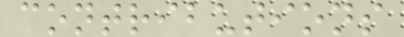contributions
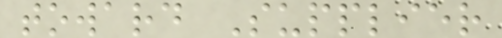toward Supplier
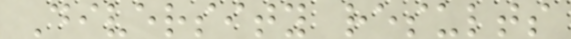Diversity results
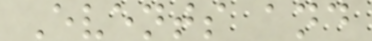Events and
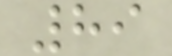89
